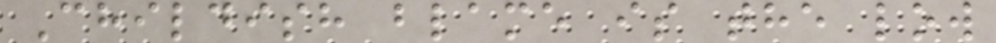Childish blame is the low
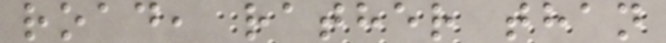road, rather than
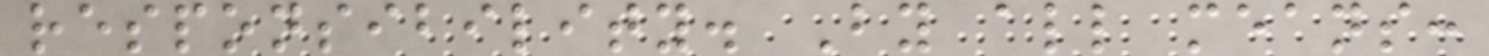responsibility. By all means:
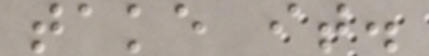take it.
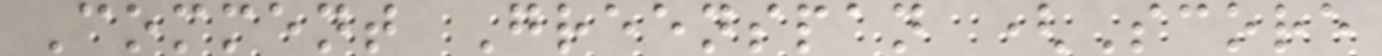Comment Greenspan (Score
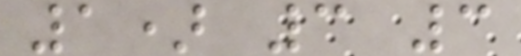1) 3 3
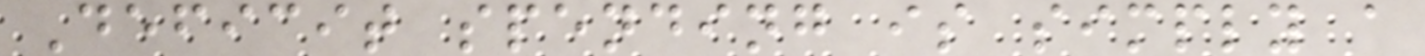Deficit spending is simply a
